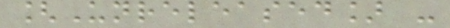[Unreleased] -
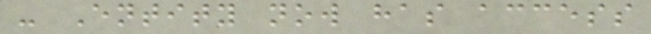- Entity now has access
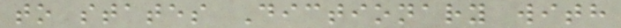to states Dictionary with
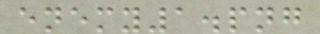enemy1.png
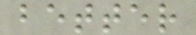better
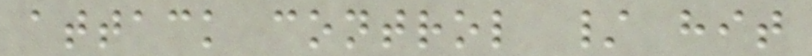attack control / hit
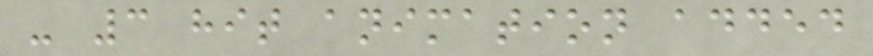- 3 hit animation added
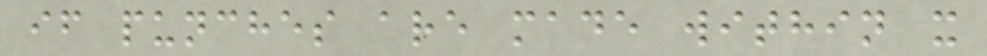if punches are made within x
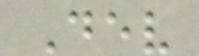Dev
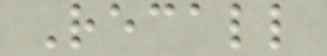Recall
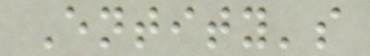Entity's
